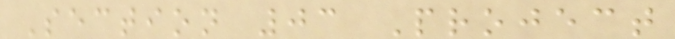Section 03 Project
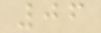06
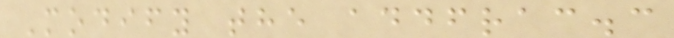Modify the addfrac.c
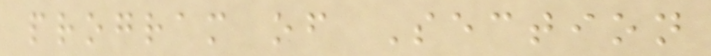program of Section
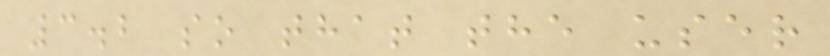3.2 so that the user
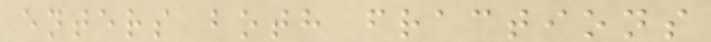enters both fractions
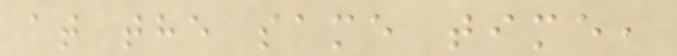at the same time,
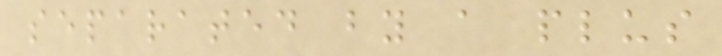separated by a plus
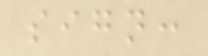sign:
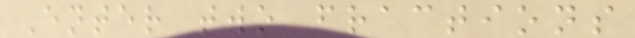Enter two fractions
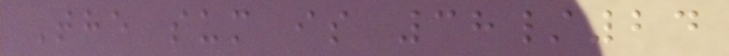The sum is 38/24
